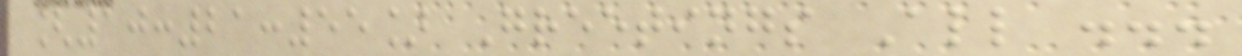[10:21:55] Greetings All ...
